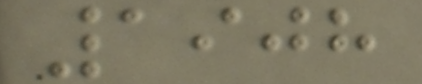1908
